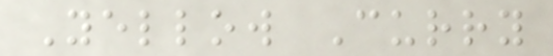Yellow Curry
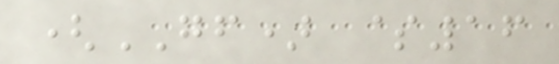(GF) $16
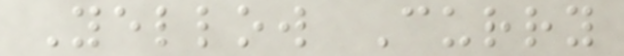Yellow Curry
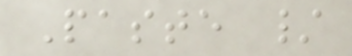Paste /
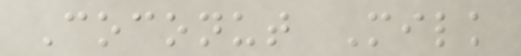Coconut Milk
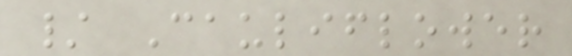/ Cauliflower
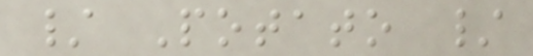/ Potato /
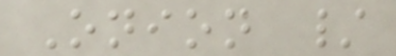Onion /
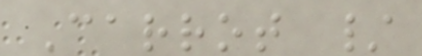Carrot /
